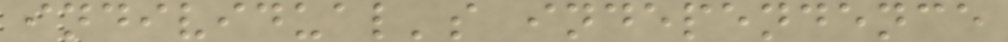individual's independence
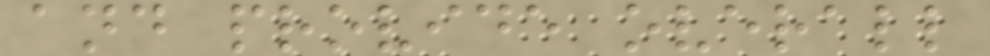and provide overall
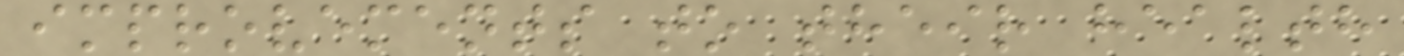improvements to their health
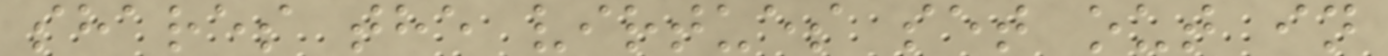shares the virtues set out in
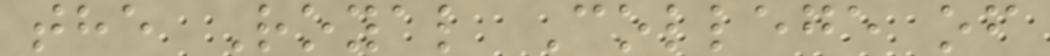the Royal College of
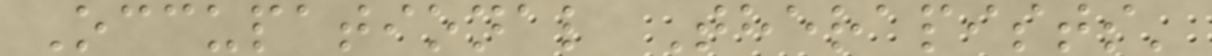Occupational Therapists'
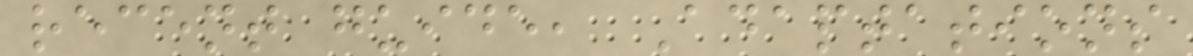recent guide, Adaptations
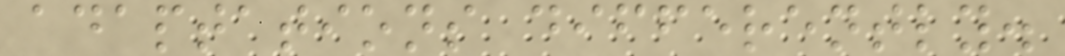adaptations differently.
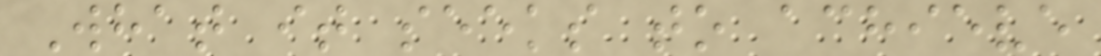What it seeks to achieve
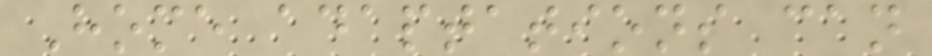Home adaptations can
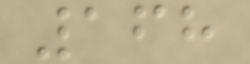168
